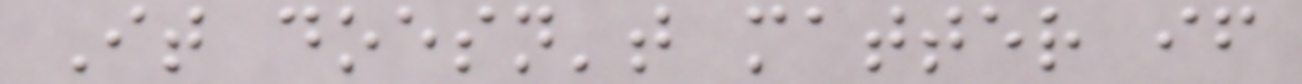It doesn't matter if
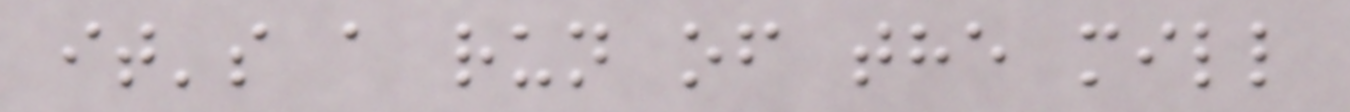it's a run of the mill
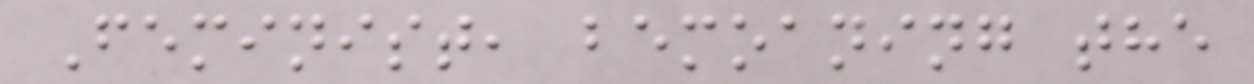Feminist, bemoaning the
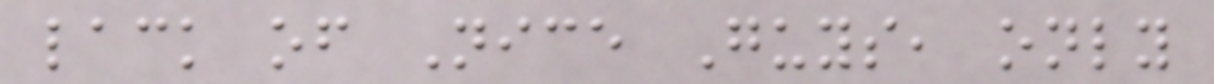lack of Nice Guys, only
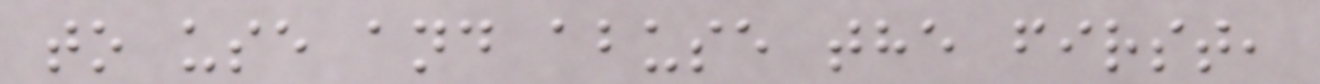to use and abuse the first,
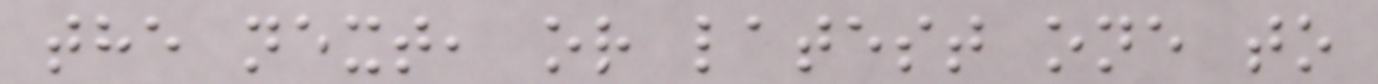the next, or latest one to
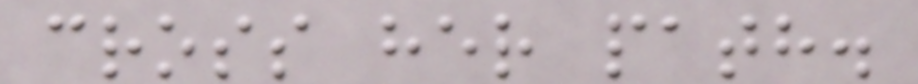cross her path.
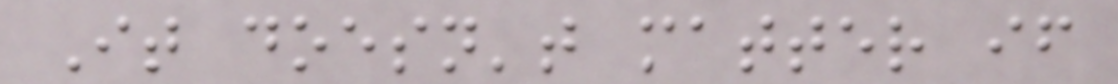It doesn't matter if
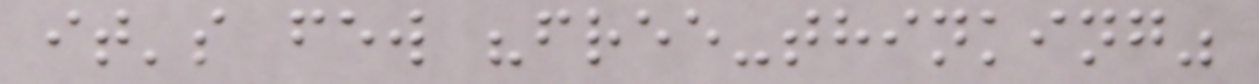it's few "free-thinking"
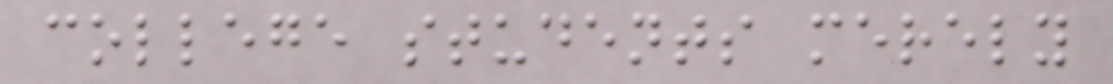college students merely
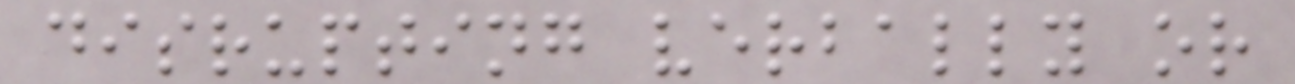disrupting verbally or
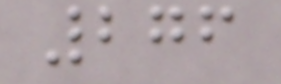276
